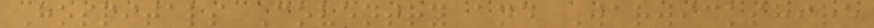Hospitals Coventry and Warwickshire
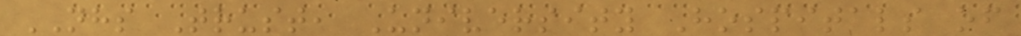NHS Trust, University Hospitals of
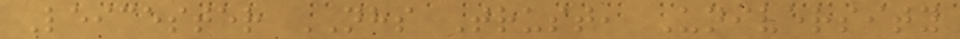Leicester NHS Trust, University
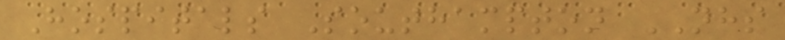Hospitals Southampton NHS
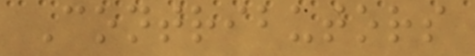Contributors
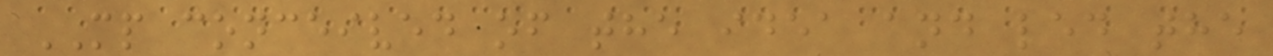MP conceived of the idea and led the
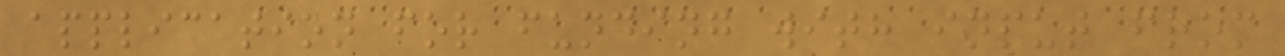application for funding with input from
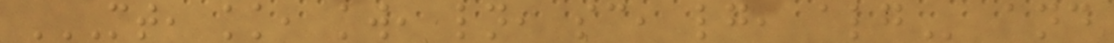MT, KK, KW, LN, SC, LG, ALG and
